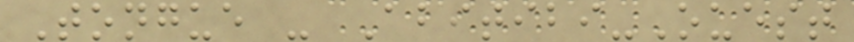Tongue - Abitibi-Ouest
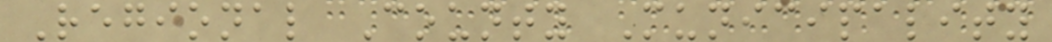Regional County Municipality
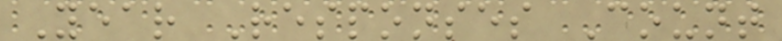Year Responses Count
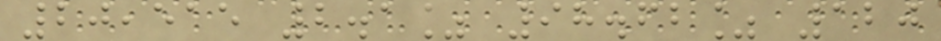20,515 2.1% 98.62% 120
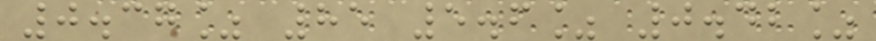0.37% 85 5.6% 0.42%
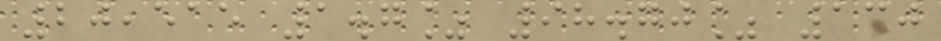20,515 1.7% 98.70% 130
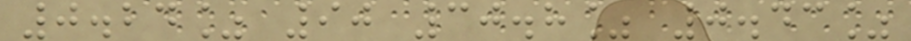0.24% 90 30.8% 0.43%
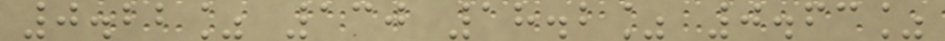0.22% 130 18.2% 0.63%
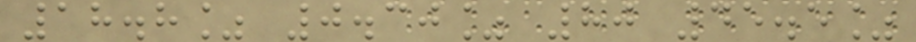18.8% 0.30% 80 45.5%
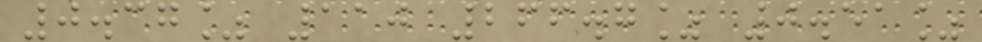0.37% 110 266.7% 0.51%
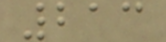213
